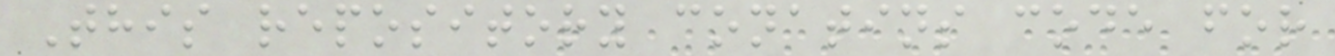This repository conatins code for
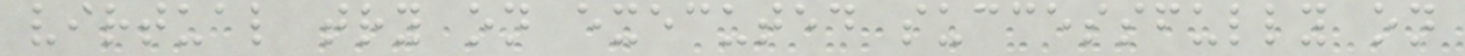virtual try on executed successfully on
